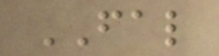FAL
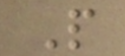P
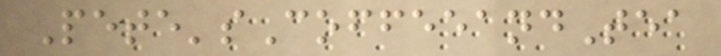Pete'sCoffeeandTea
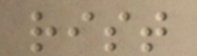rist
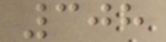308
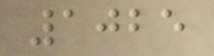1025
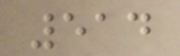514
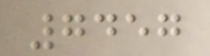7457
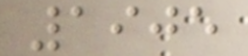1905
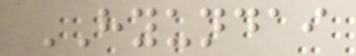HYUNDAI
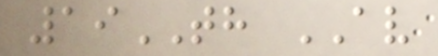19TH AV
